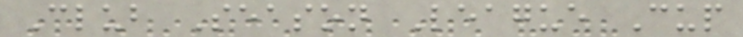Club Season League Cup
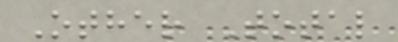Other Total
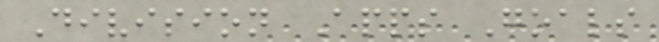Division Apps Goals
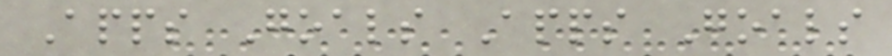Apps Goals Apps Goals
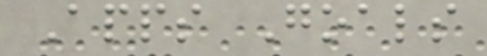Apps Goals
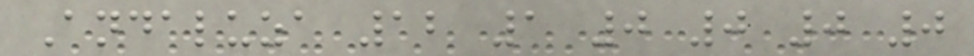Andaluza 12 1 0 0 0 0
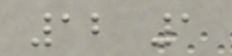12 1
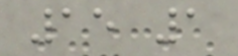15 1
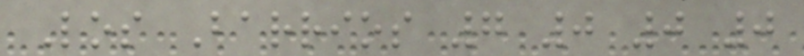Los Barrios 7 0 0 0
